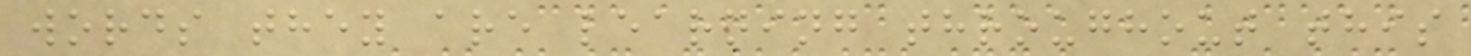words they are learning throughout this
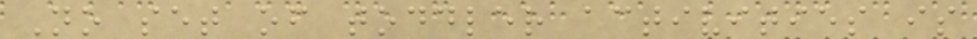No set of toddler activities is
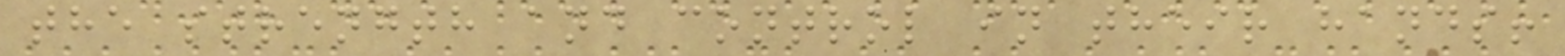the strength and control in their hands!
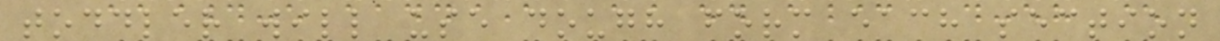toddler will use dough form each section
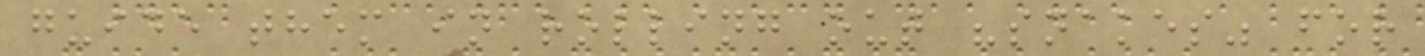guide them in rolling out "snakes" for
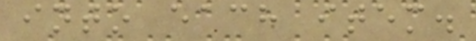into each item.
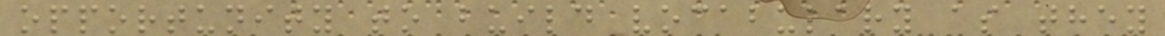opportunity to build vocabulary as they
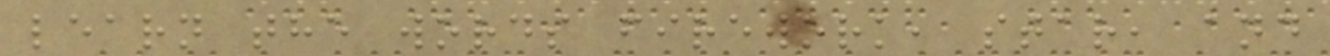learn the words firework, star, and
